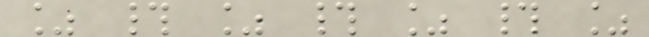% # % # % # %
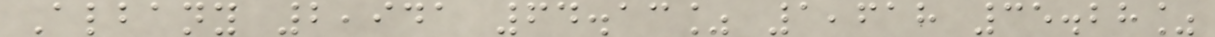Albany 2,941 64.13% 1,618 35.28%
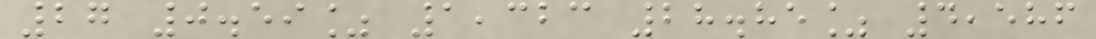27 0.59% 1,323 28.85% 4,586
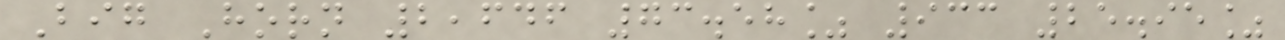Big Horn 2,646 73.58% 933 25.95%
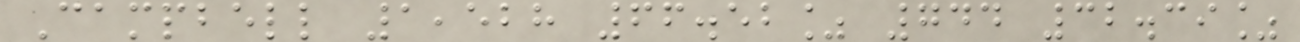Campbell 1,528 66.52% 744 32.39%
